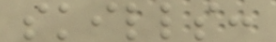skills:
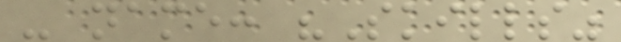- name: "Skills"
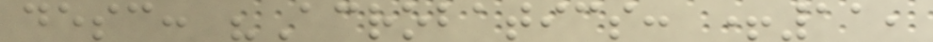desc: "Acrobatics: +11,
